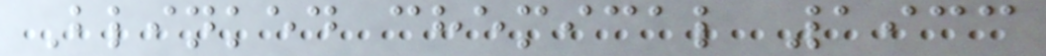Blinked chemical 1933
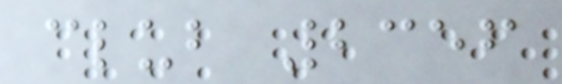club 2356
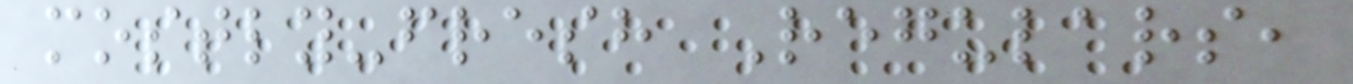mostly-fresh Regulars,
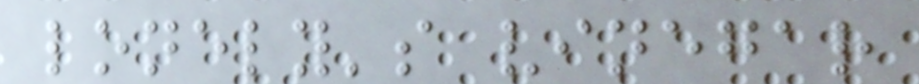lonely's vinegar
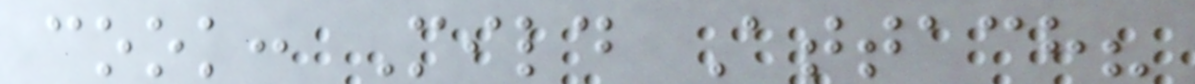cook: Mild Attach?
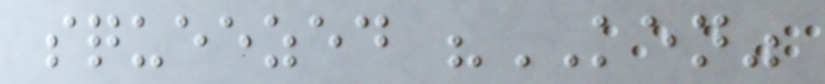squeezed "KEN"
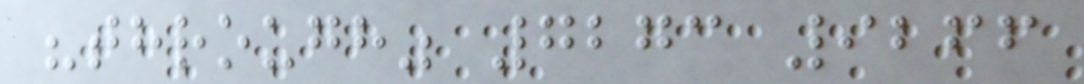"through" 7273 9266
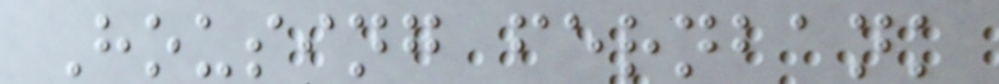Housing fernbank
